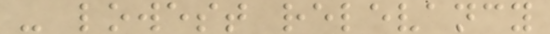- lowest relevancy
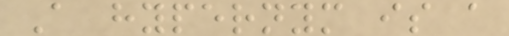A hypernym is a
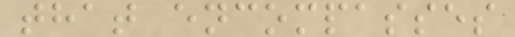that encompasses
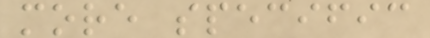more specific
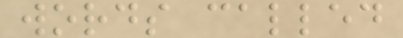words called
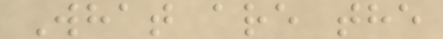What are the
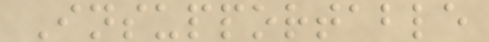Insupportable
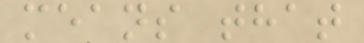means that
